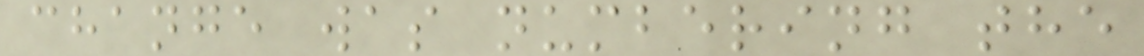change was numbering the
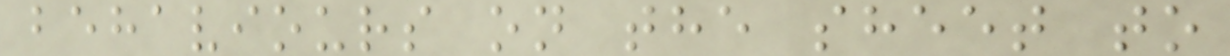behaviours on the sheet to
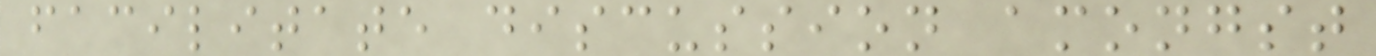facilitate discussion amongst
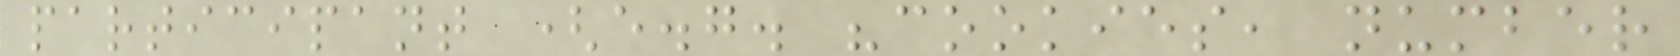participant (e.g. "cookies, number
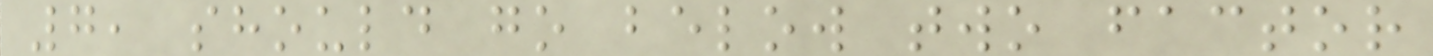7, should go below two factor
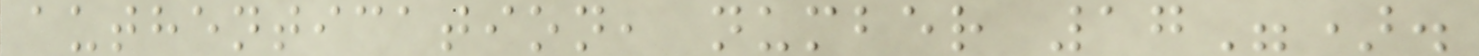authentication, number 17").
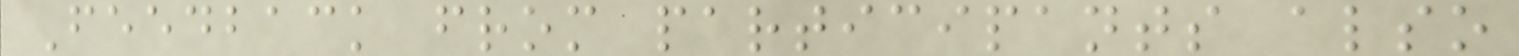Feedback from participants also
